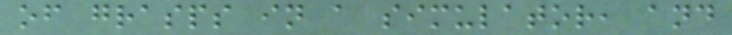of grasps in a simulator, and
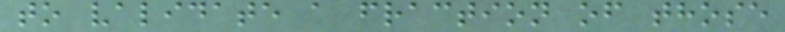to validate a fraction of those
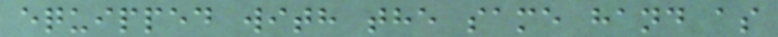equipped with the same hand as
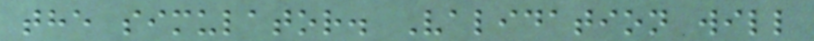the simulator. Validation will
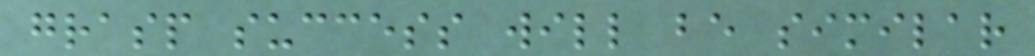grasp success will be similar
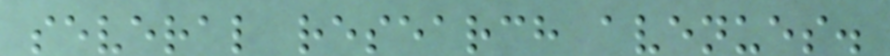several research avenues.
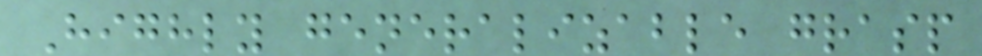Highly generalizable grasp
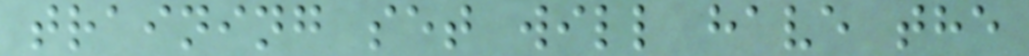training set will have the
